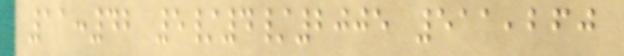11:42 5/4/2005 511,260
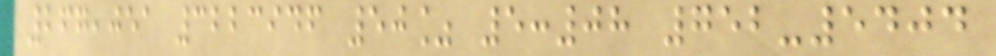267,051 3223946 50% 5:08 752-5404
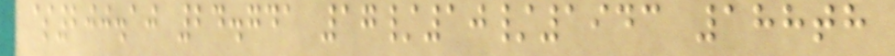$200.10 24.741 17/10/1943 188th
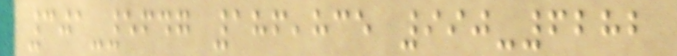301-5647 186,835 990-6282
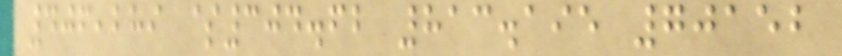406,289 $304.62 813.195 70152
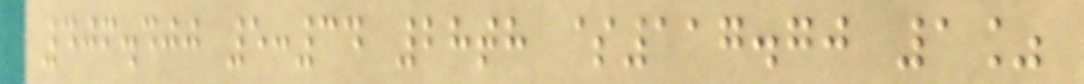406.400 5:34 28th $117.70 1%
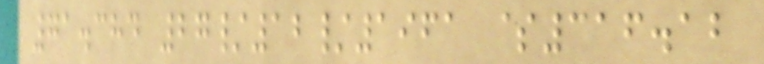71.384 27/12/1961 $316.12
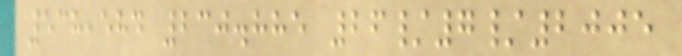538,584 230.885 26/7/2005
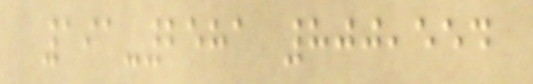191-2581 800,554
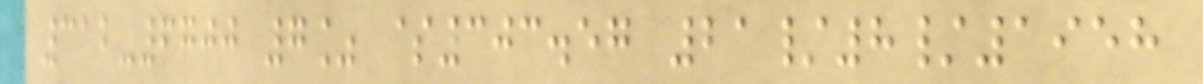312-6700 7% $303.57 21/8/1958
